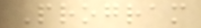Program
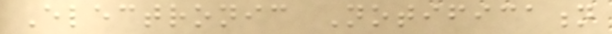Electronic Notification
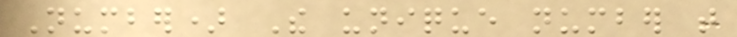Number) The unique number that
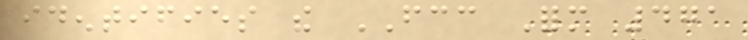identifies the FCC Form 471
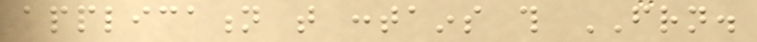application that contains this FRN.
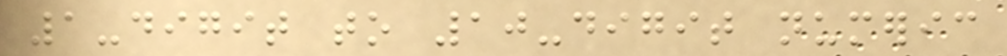1-digit to 10-digit numeric
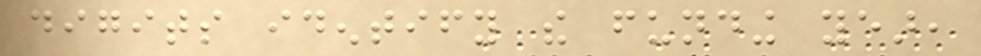digits identify the funding year,
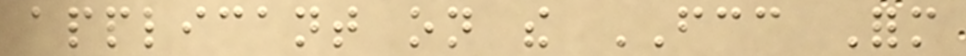applicant on the FCC Form
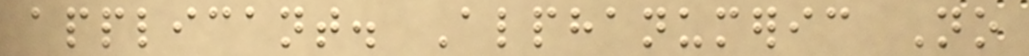applicant. Alphanumeric No
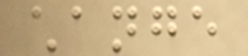change
